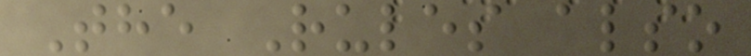The Rules also
